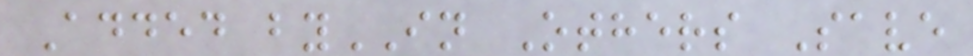Added byIN Others Save
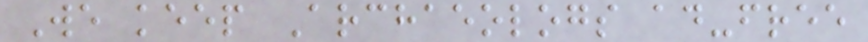We keep Archaeologs ad-free
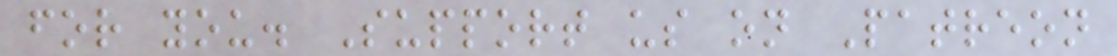for you. Support us on Patreon
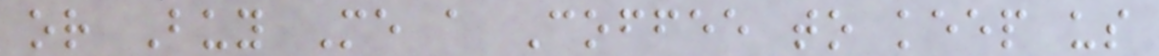or Buy Me a Coffee to keep us
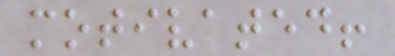motivated!
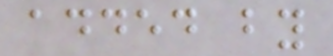added by
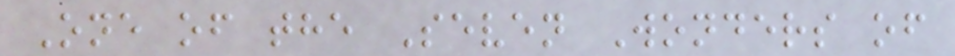One of the Seven Wonders of
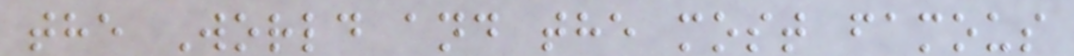the World and the most famous
